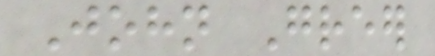John Greer
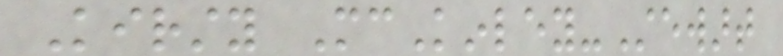Kirsty McKinley-Stewart
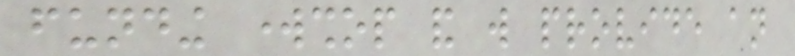funding workshop and will provide an
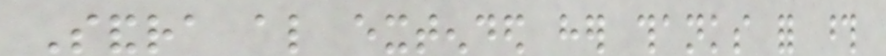Sandra also extended her thanks for those
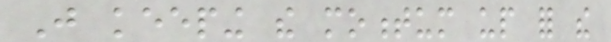Just keeping the momentum up for the
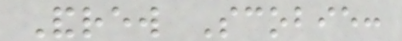Andrew Scobie:
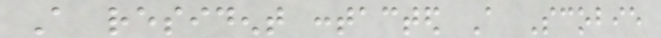A resident contacted A Scobie
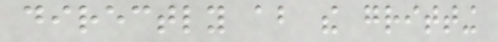directly about the gritting
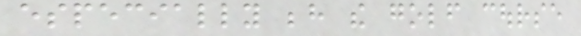especially behind the golf course
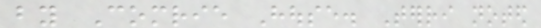by Comrie House. Terri noted
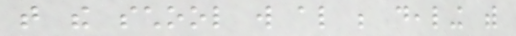that the school will also be dealing with
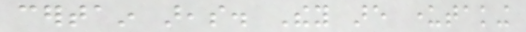certain areas. They are undertaking
